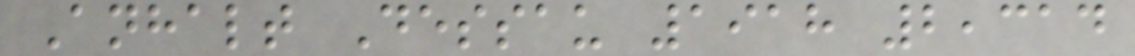Anhalt Dessau 1918 2,314
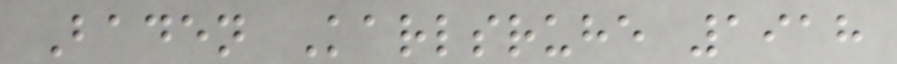Baden Karlsruhe 1918
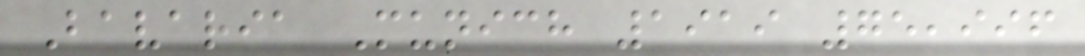Bavaria Munich 1919 75,996
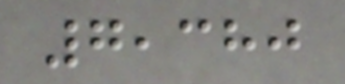7,380
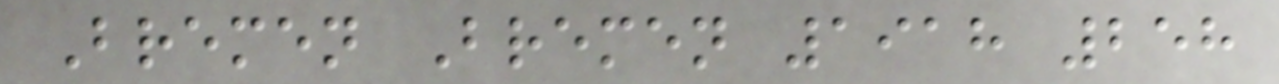Bremen Bremen 1918 258
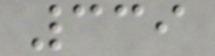339
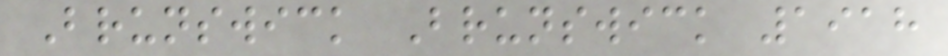Brunswick Brunswick 1918
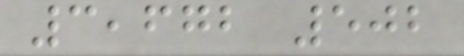3,672 502
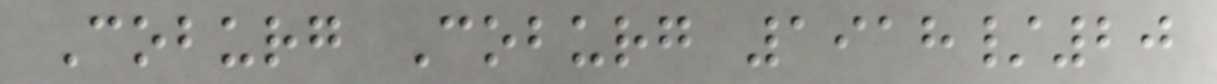Coburg Coburg 1918/20
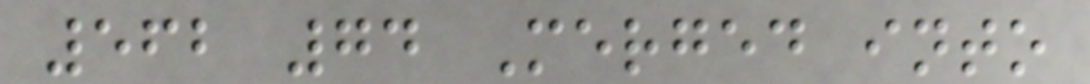562 74 Merged into
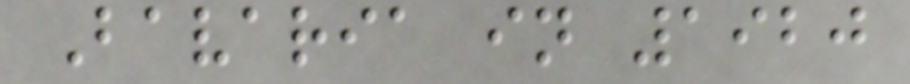Bavaria in 1920
